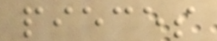pieces
